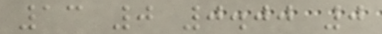13 0 0.00 0
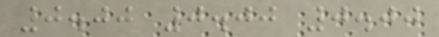0.00 0.00 0.00
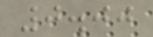0.00
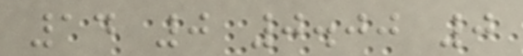14 0 0.00 0
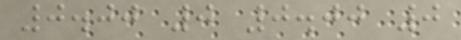0.00 0 0.00 0
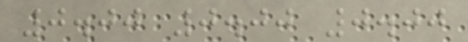0.00 0.00 0.00
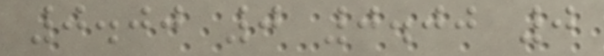0.00 0 0.00 0
